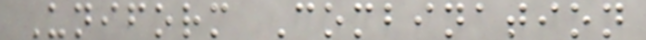Uniform Combination
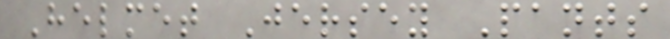Helmet Jersey Pants
